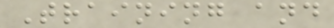Training and
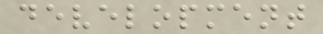development
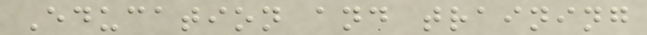Education and training
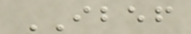IBEF
